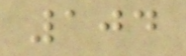104
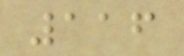116
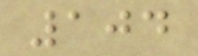104
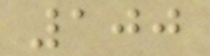100
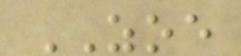ZOE
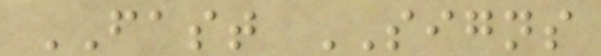FAST SIGNS
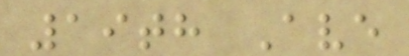19th Ave
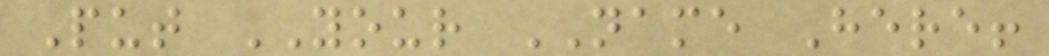Put YOUR NAME Here!
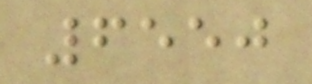6550
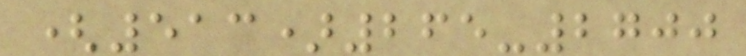(513)265-2700
